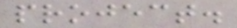project.
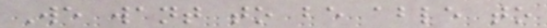We want to be able to
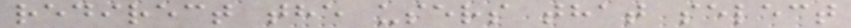redirect the users that select
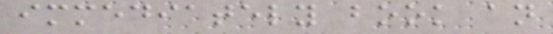immediately book an
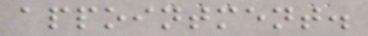appointment.
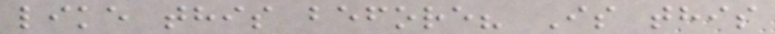like this before? Is this
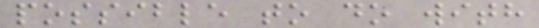possible to do with
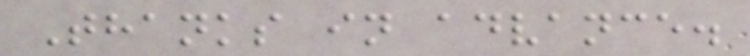Thanks in advance.
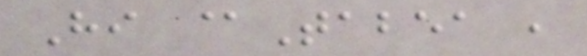Hi @Tabea ,
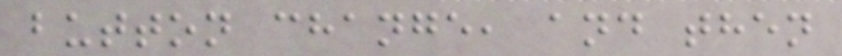button change, and then
